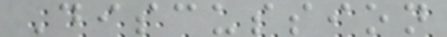Discussion
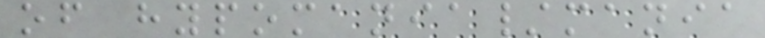of hypomania/mania
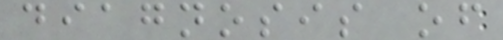diagnosis of
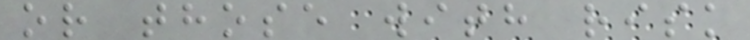or those with risk
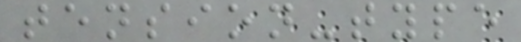tension-type
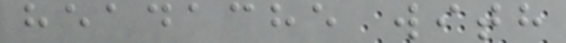headache with
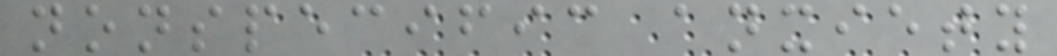nonspecific anxiety
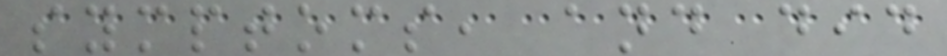symptoms, and did
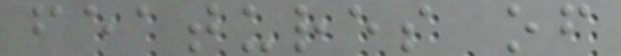features of
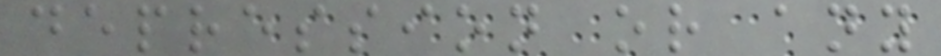depression or any
